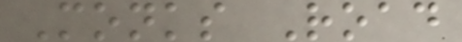Monks Road
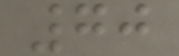70
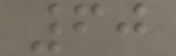60
